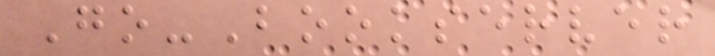Go-Bookserver
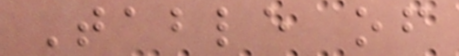Table of
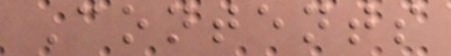Contents
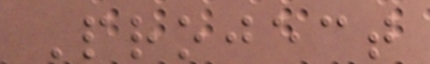Project
